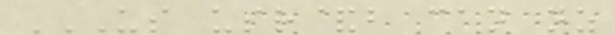US USR&B CAN NZ
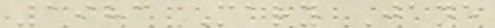1983 Mary Jane
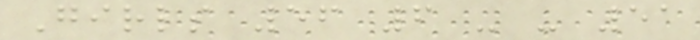Girls 56 6 - - 51
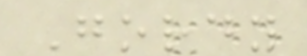Gordy
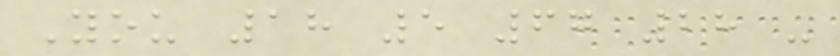You 18 5 67 28 -
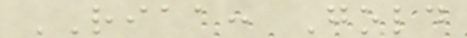RIAA: Gold
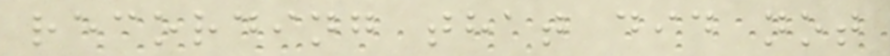recording that did not
